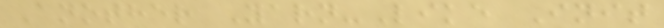Another Yarn-Like Init
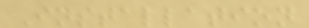Installation
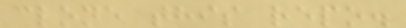clone this repo.
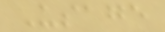Usage
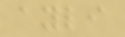ayli
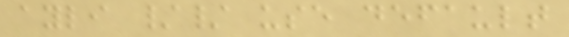ayli // use default
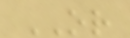OR
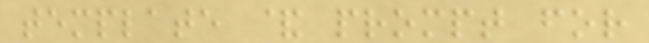template & prompt for
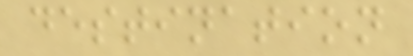destination
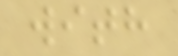with
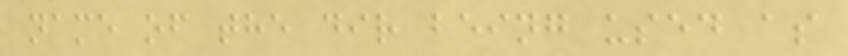name of the dir being used as
